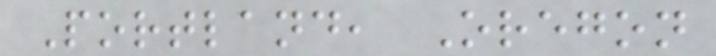Portland, Oregon
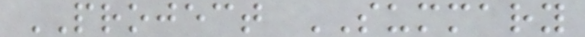PROJECT SUMMARY
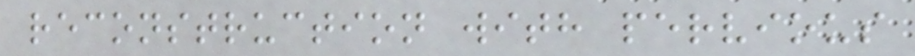reconstruction with pervious
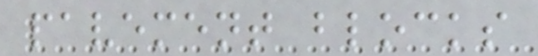pavement blocks
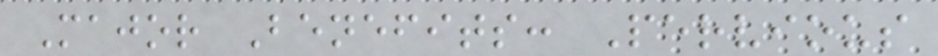Major Benefits: Pervious
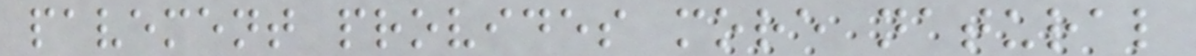pavement provides more natural
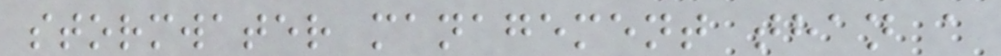stormwater management than a
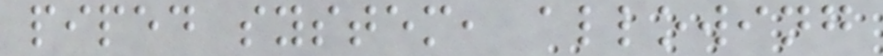piped system, allowing
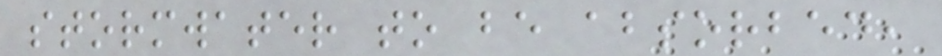stormwater to be absorbed,
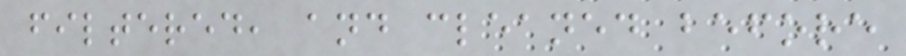filtered, and cleaned before
